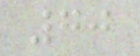70
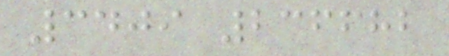3409 236682
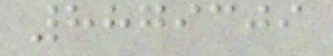8879309
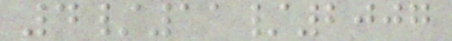4/11/2007
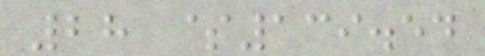28 $139.54
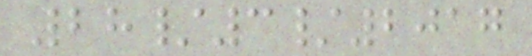28/3/2017
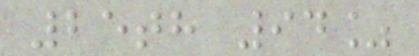25th 94%
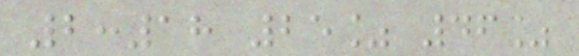2:18 25% 46%
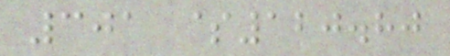301 $120.80
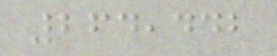264,442
